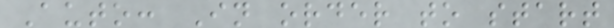Auto: In order to start
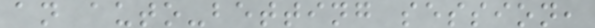an auto-betting session,
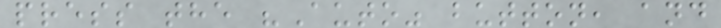press the "Auto" button, and
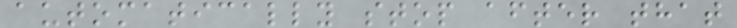automatically stop after that
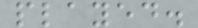played.
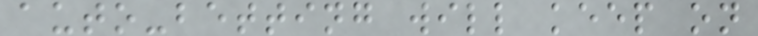auto-betting will keep on
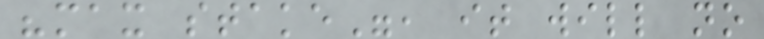"max stake", it will no
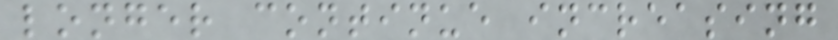longer continue increasing
